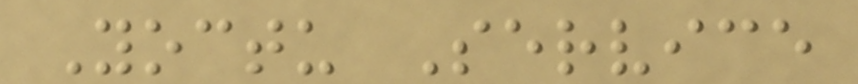Yoctu Service
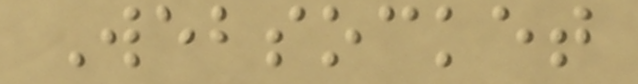Websocket
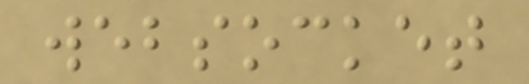websocket
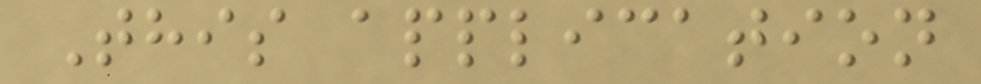This application
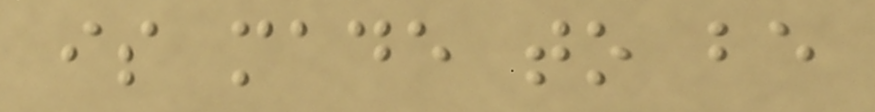is made to be
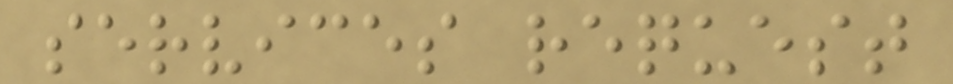services request
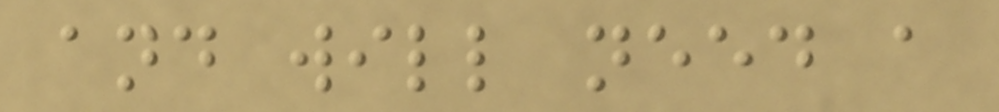and will need a
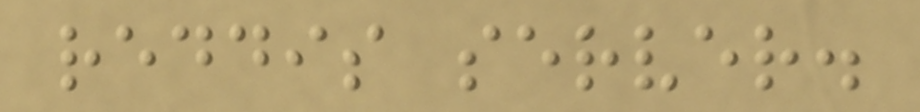reddis server.
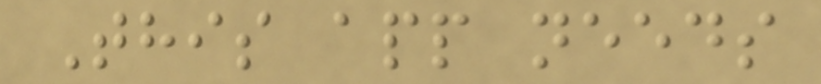This app needs
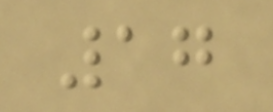17
